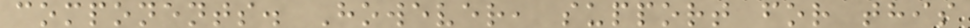components. However, support for this
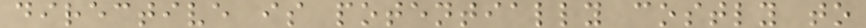directive is potentially costly to
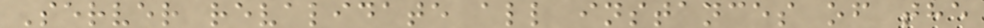Server revalidate all instances of the
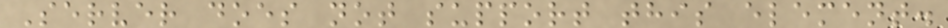Server does not support this element.
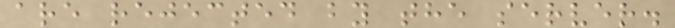are rejected by the server.
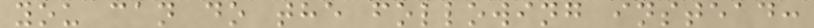you can do the following instead:
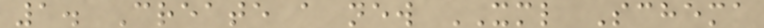1. Create a new XML Schema
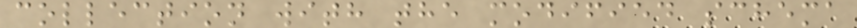collection with the modified schema
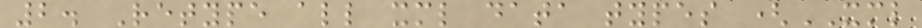2. Retype all xml data types (XML
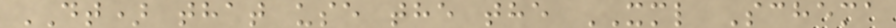DT) that use the the XML Schema
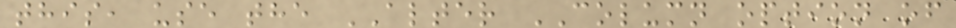this, use the ALTER COLUMN option of
